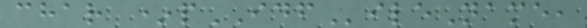char *pIDFileName,
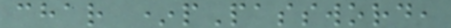char *pPassword,
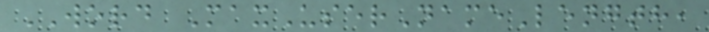WORD MaxUserNameLength,
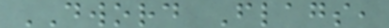DWORD Flags,
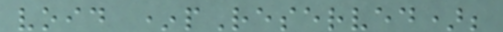void *pReserved);
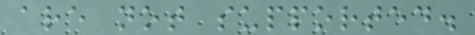are not supported.
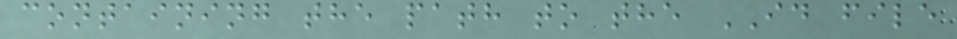containing the path to the ID file
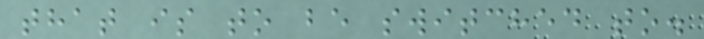that is to be switched to.
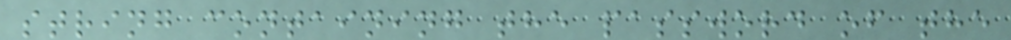string containing the password of the
